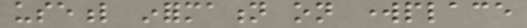useful information on workplace
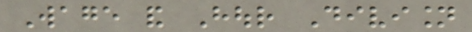Wage and Hour Division
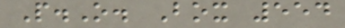P.O. Box 554
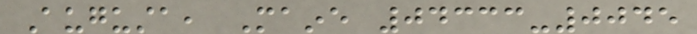Augusta, Maine 04333-0045
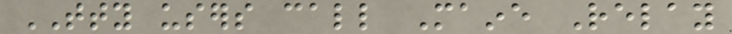TTY users call Maine Relay
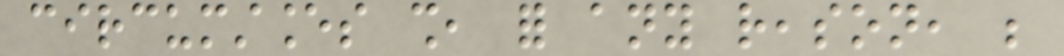circumstances shall, for any reason, be
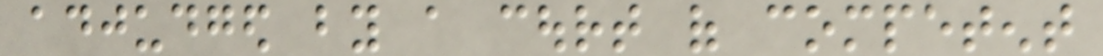adjudged by a court of competent
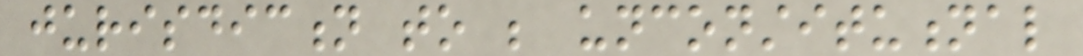jurisdiction to be unconstitutional
